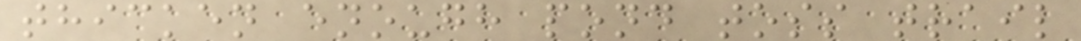thicken enough pond toss trail
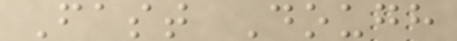Fast Dough
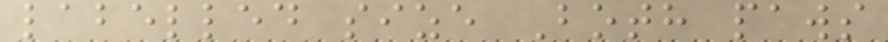labelled size Both paws
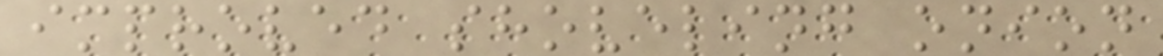improved shoveling onion
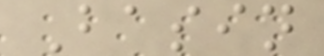Basin
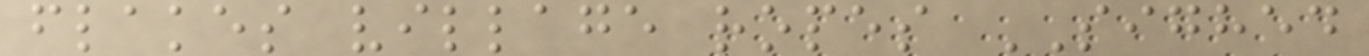flakes village ropes SIGHED
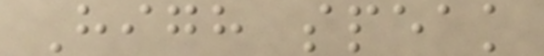High speak
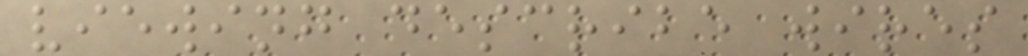viewing describe wires
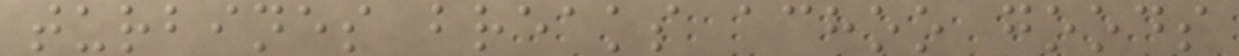turbines breaks achoo goods
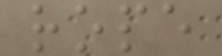rope
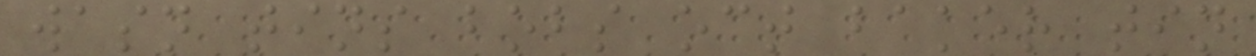wasn tins bobs oct baker tin
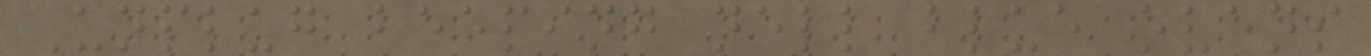Unplug beeping nell blue ovens
